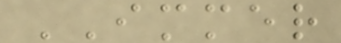IMMER
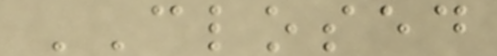CLOSED
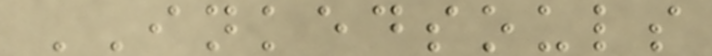INKEDSOULS
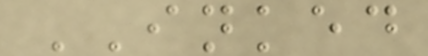INKED
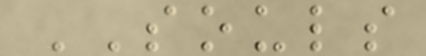SOULS
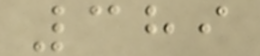389
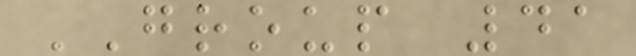GROUP 41
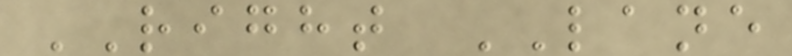RIGHT LANE
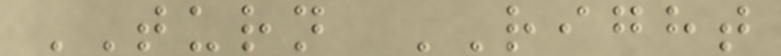TURN RIGHT
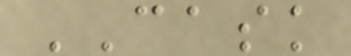CASK
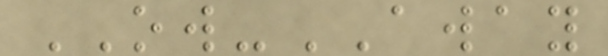OW-AWAY
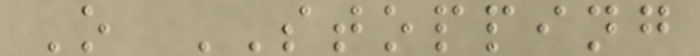O STOPPING
